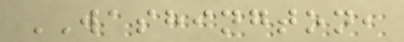WASHINGTON,
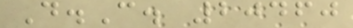D.C. 20460
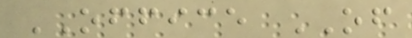OFFICE OF
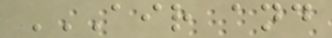AIR AND
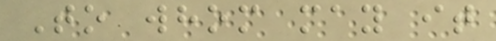To whom may it
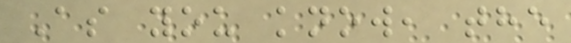As you know, the
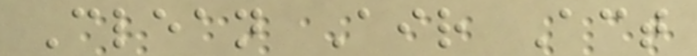Clean Air Act
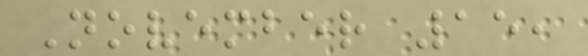November 15,
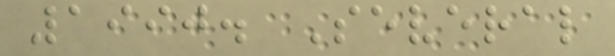1990. Several
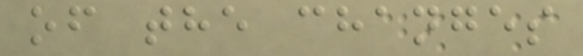of the changes
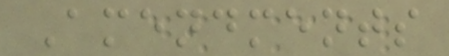Amendments
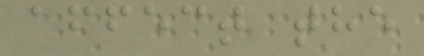affect the
